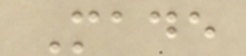Made
